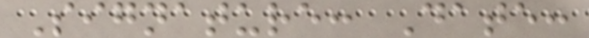Signature: Date:
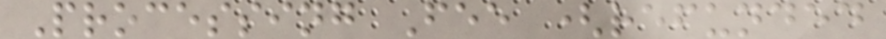Processing Fee (refunded
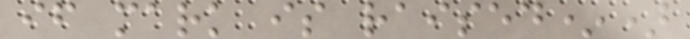if mark is raised*)
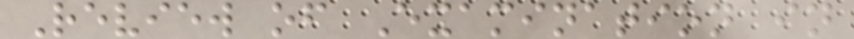Review of Examination in
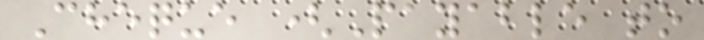Cheque (Payable to
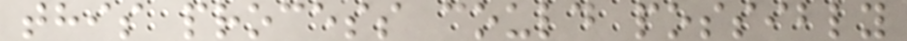this process could possibly
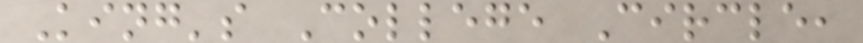King's College Circle,
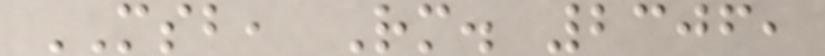MSB, Rm. 2306,
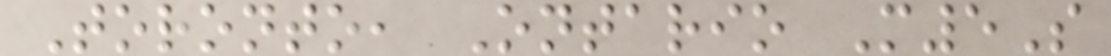Toronto, Ontario M5S
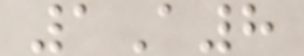1A8
